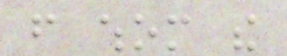from whom the
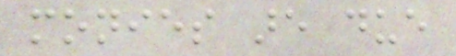monies are due
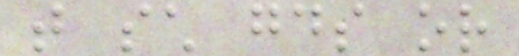that such goods or
